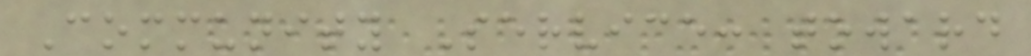Community Service: toward
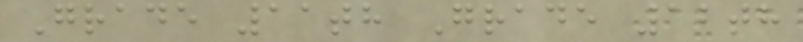Grade 11th Grade 12th
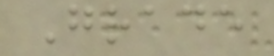Grade
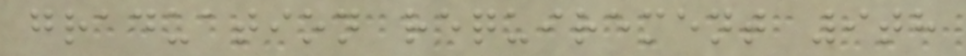graduation requirement 9th
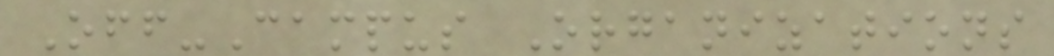Off-Campus Organizations
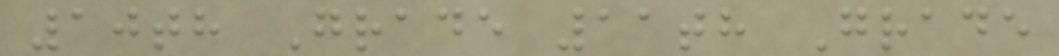10th Grade 11th Grade
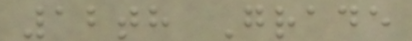12th Grade
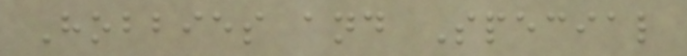Hobbies and Special
